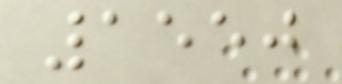1550
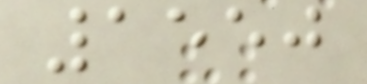1550
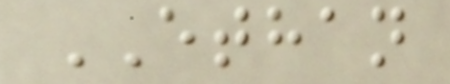ETHAN
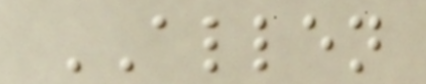ALLEN
